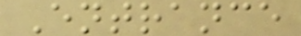Entrance
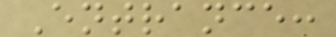Entrance:
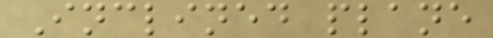Inclined plane
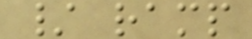/ ramp
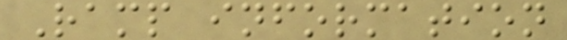Ramp information
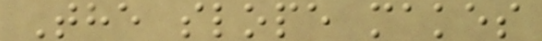The slope makes
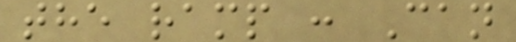the ramp : Can
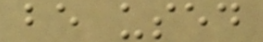be used
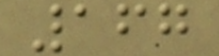167
